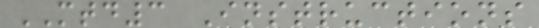MTD3 Instructions
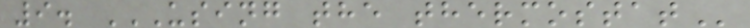9. USING THE THERMOSTAT
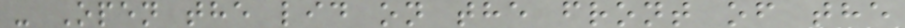- Open the lid on the front of the
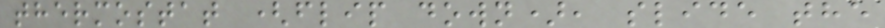thermostat (flip down), slide the
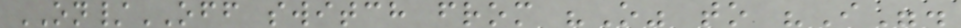ON/OFF switch from "O" to "I".
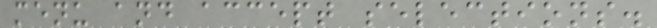menu and accept selections.
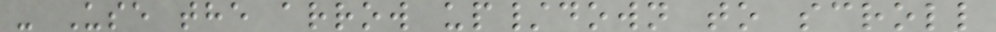- Use the arrow up/down to scroll
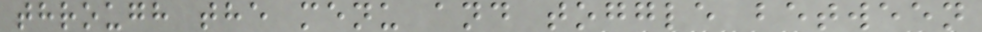through the menu and toggle between
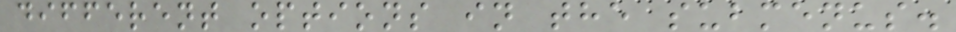different options in the submenus.
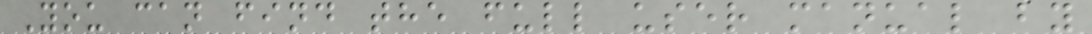You can find the full user manual by
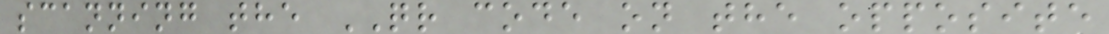scanning the QR code on the opposite
